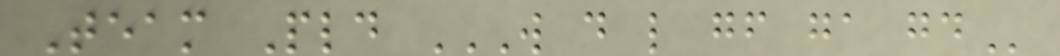Team Pld W D L GF GA GD
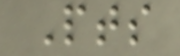Pts
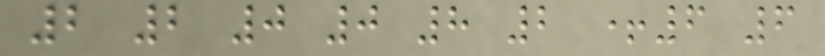2 2 0 0 8 2 +6 6
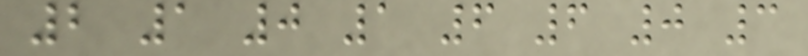2 1 0 1 6 6 0 3
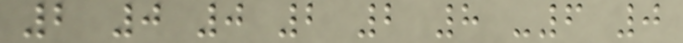2 0 0 2 2 8 -6 0
